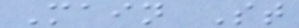Main St
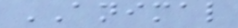ANIMAL
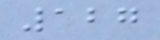127
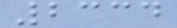2334
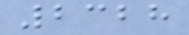2328
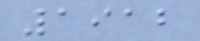1912
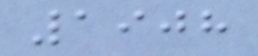1908
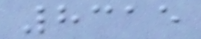8315
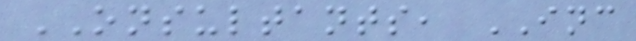ONSULTANTS, INC
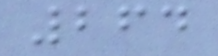264
